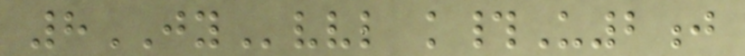8JYvvl k#U2j
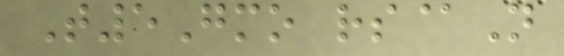T5Gmo rs@N
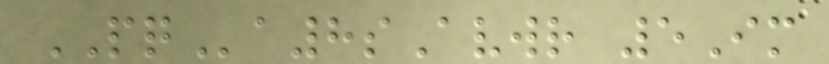PQa8sAvwr 5Im
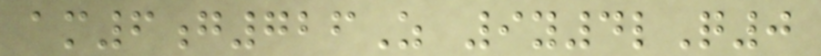am6g726Z 9y4lQ0
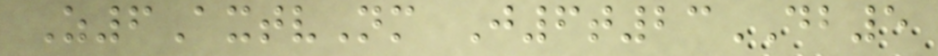Z6AxtvNm J6t23DB5
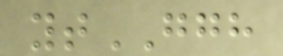ytGGH
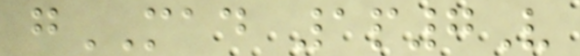gMAD 1p7V
